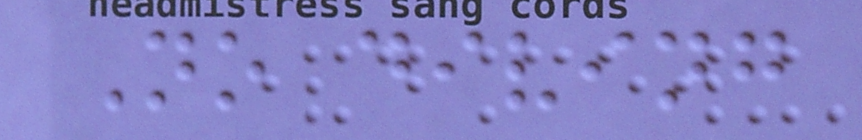No diving
